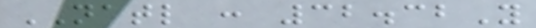NATL : 32.32Y
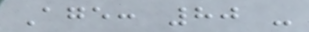Age: 80 -
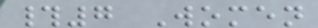#7 Women
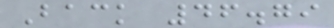Back 46.79
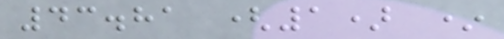43.81 (1) *
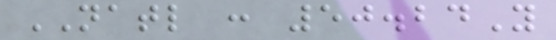NATL : 50.24Y
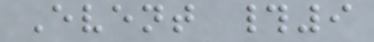Event #9
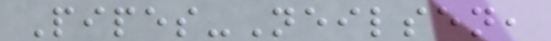Pipes-Neilsen,
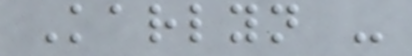Karlyn -
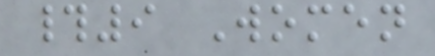#9 Women
